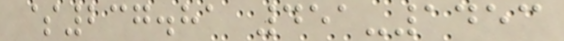$237.81 451-1453
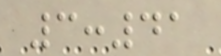3:41
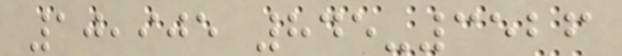10,905 845-3526
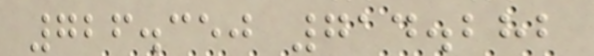726.350 714.282
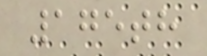175th
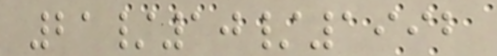21/10/1992
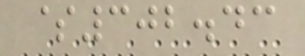$302.43
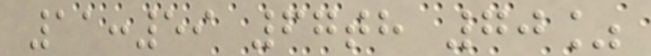11:59 67th 70%
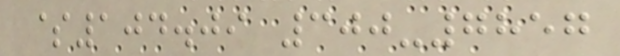$104.09 300-7857
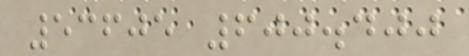53605 600.400
